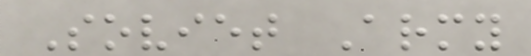Soviet Army
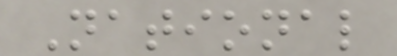National
